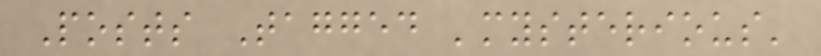Posts Tagged 'mysterious'
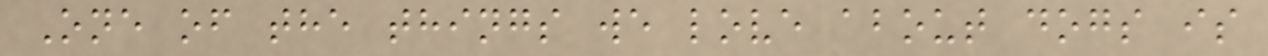One of the things we love about dogs is
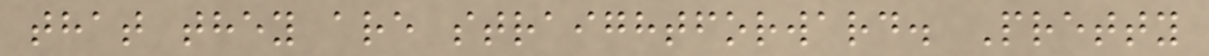that they are straightforward. Pretty
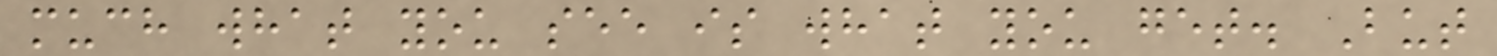much what you see is what you get. But
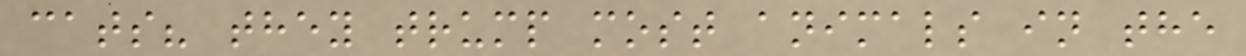cats? they trump most animals in the
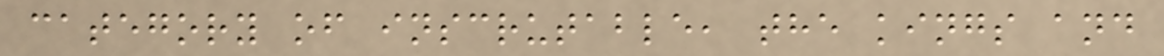category of inscrutable, the kings and
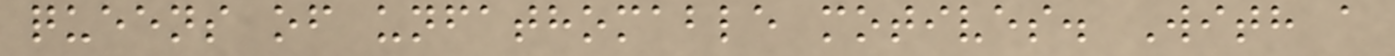queens of unfathomable motives. With a
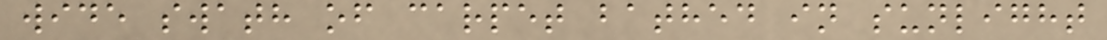wide swath of carpet bathed in sunlight
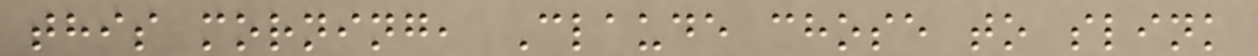this morning, Claude chose to slink
